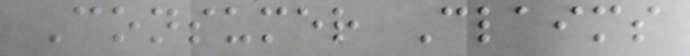Consumer Claims
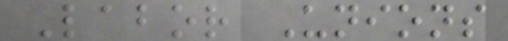Labor Unions
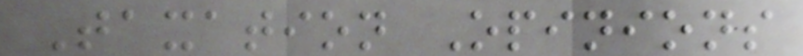Taxation Opinions
